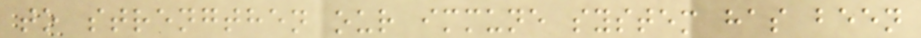to strengthen our immune system has been
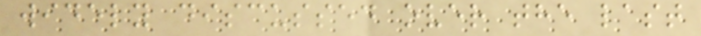widely discussed over the last
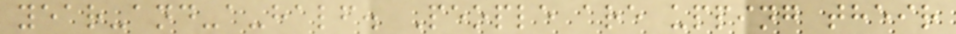year-and-a-half. People are upping their
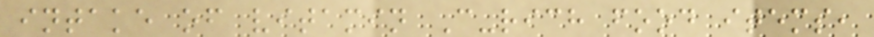intake of vitamin C-rich food items,
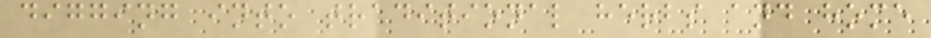digging into traditional herbs and home
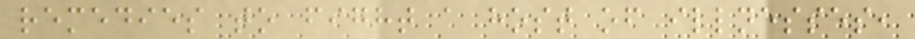remedies to fight a host of illnesses,
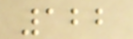122
